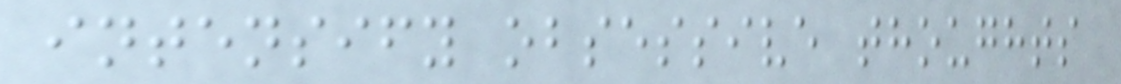intensify obsessive thoughts
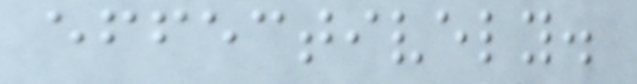effectively.
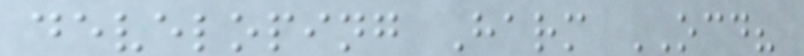developing Harm OCD?
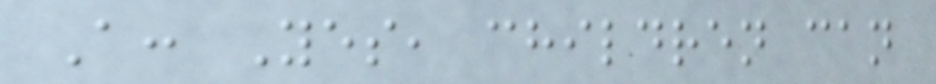A: Yes, children can
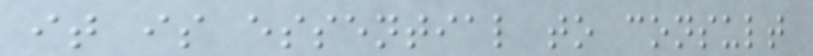it is essential to consult
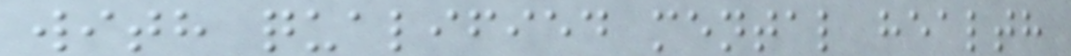with qualified mental health
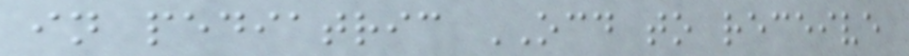in pediatric OCD to receive
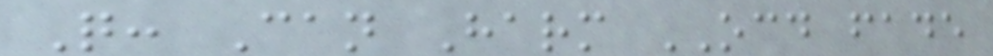Q: Can Harm OCD fade
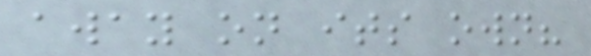away on its own?
